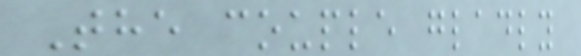The couple gladly
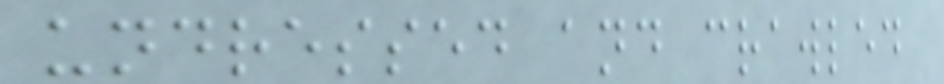undressed and crawled
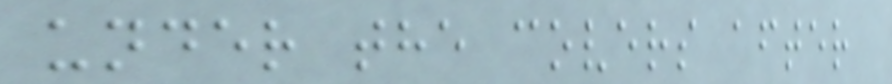under the covers after
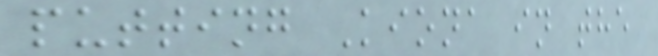putting Kiona in the
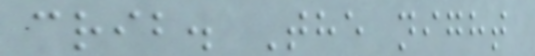crib. The night
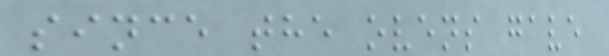since the ovens gave
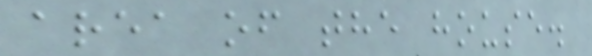area of the house.
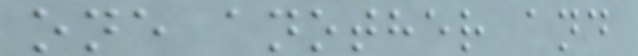one another and
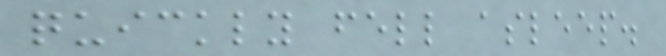quickly fell asleep.
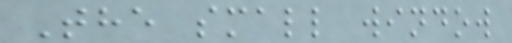The small window
